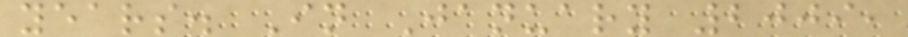years. In January 2009,
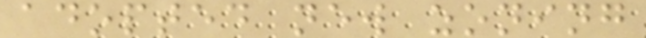adopted new zoning
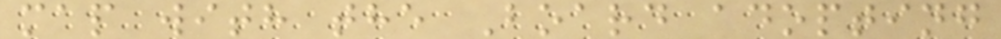map with the Board adopting
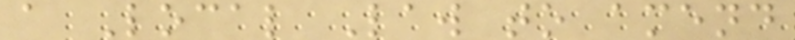a Local Law to amend
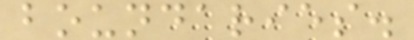boundaries.
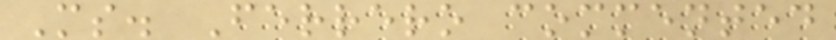Ms. Ferrero commented
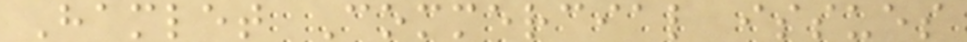Hamlet Commercial issues
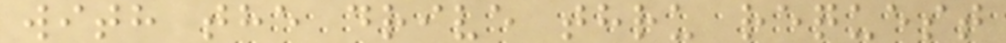with the drive thru request
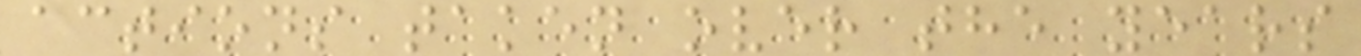actions taken over the years
